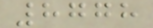8778
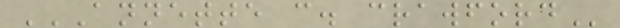ANNETTE C. CRAWFORD
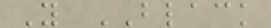Y BLACK
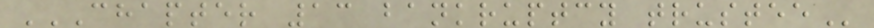CHAPTER 13 BANKRUPTCY TRUSTEE
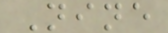Nine
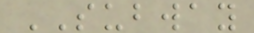SUBWAY
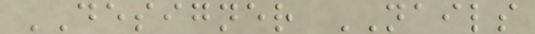DESIGNER NAILS
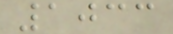1033
